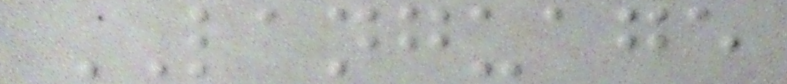LANGUAGE
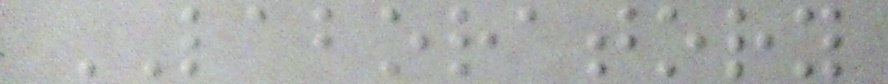LABORATORY
